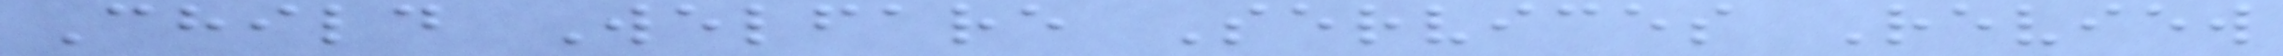Child Welfare Services Review
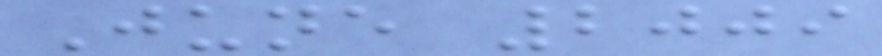June 2009
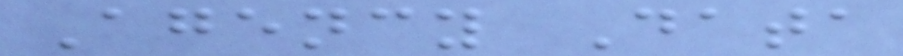Agency Data
